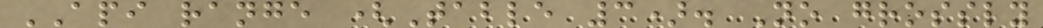API range (Table 3). No grossly
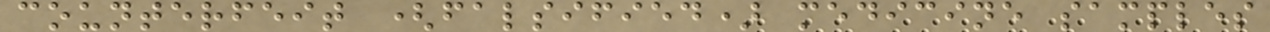counterfeit (falsified) medicine samples
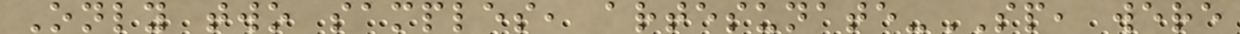Only two samples, artesunate-SP, were
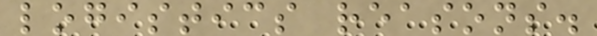logistics reasons.
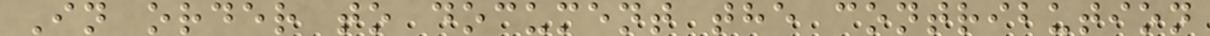In order to document the contribution
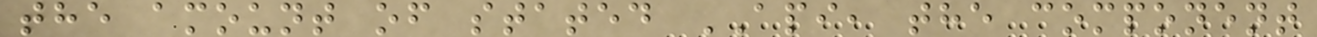the amount of stated API, the component
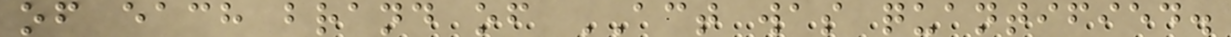of each brand of ACT was quantified.
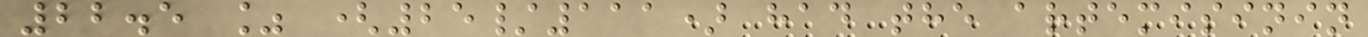22.5 % (25/111) had the artemisinin
